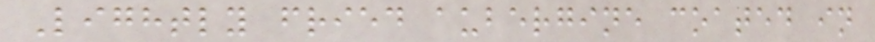Lightly fried aubergine coated in
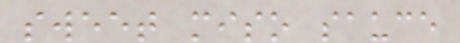sweet miso sauce
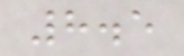8.5
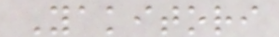Yakitori
